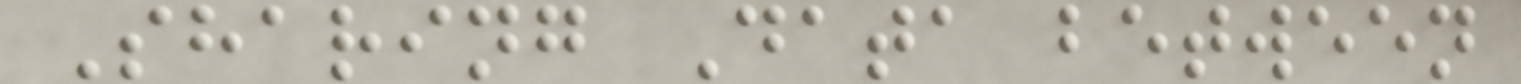Sharing Data between
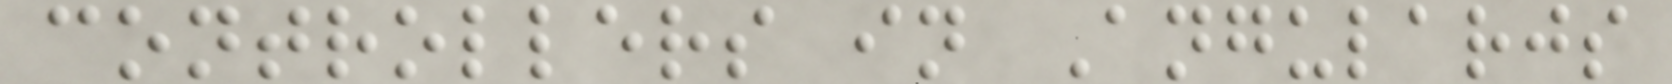controllers in Angularjs
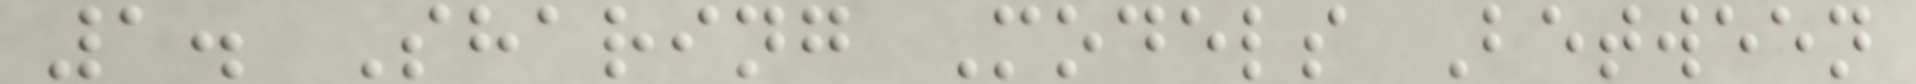1. Sharing Models Between
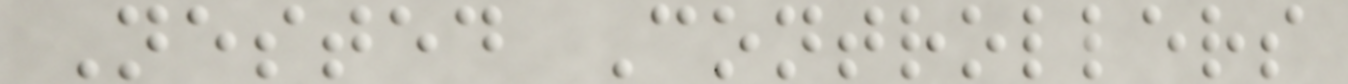Nested Controllers
